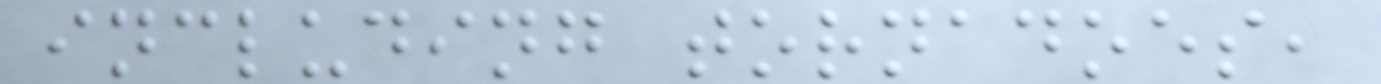including tornadoes,
